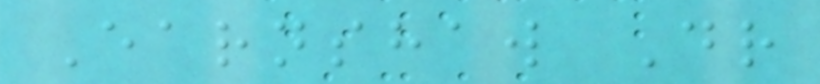Earnshaw Dr
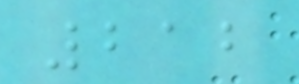212
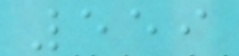559
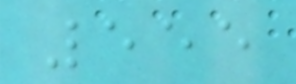555
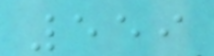559
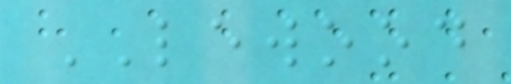LEWOOD
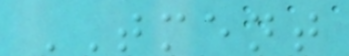TMENT
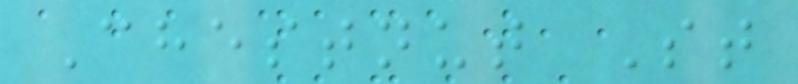Chestnut St
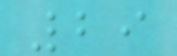29
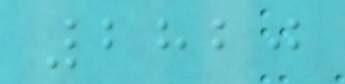2820
